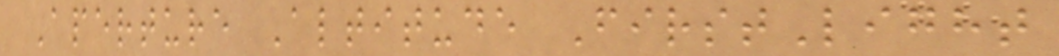Aperture Altitude FirstLight
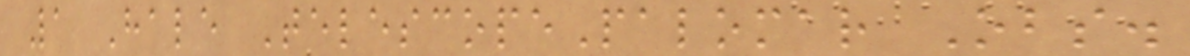1 Hale TelescopePalomar Obs.
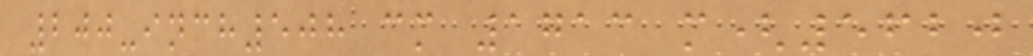200-inch508 cm 1713 m(5620
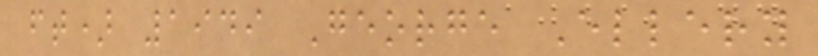ft) 1949 George Ellery
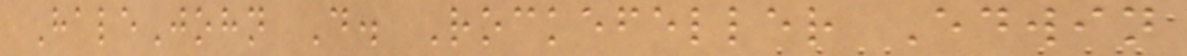HaleJohn D. Rockefeller Edwin
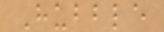Hubble
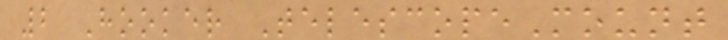2 Hooker TelescopeMount
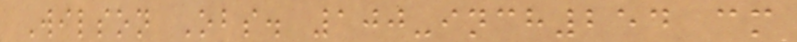Wilson Obs. 100-inch254 cm
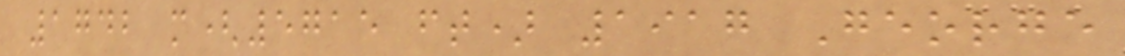1742 m(5715 ft) 1917 George
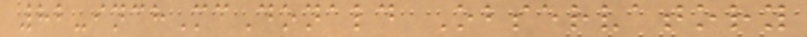82-inchMcDonald Observatory
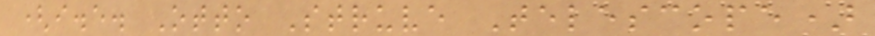(i.e. Otto Struve Telescope)
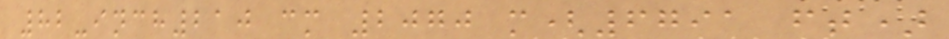82-inch210 cm 2070 m(6791 ft)
